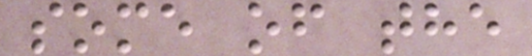some of the
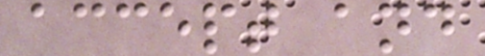accept and
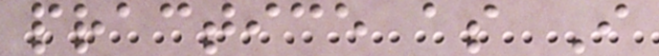practice as I
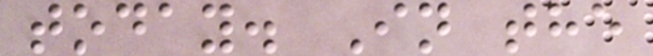today. In the
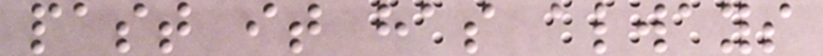past it has always
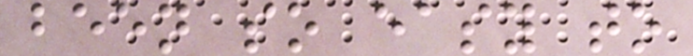been so easy to
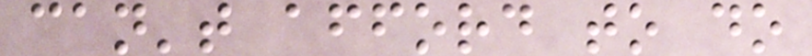can't afford to do
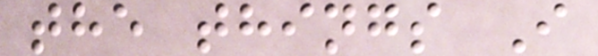the things I
